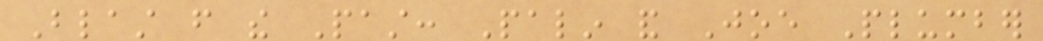Blast from the Past: Palin and Joe Plumber
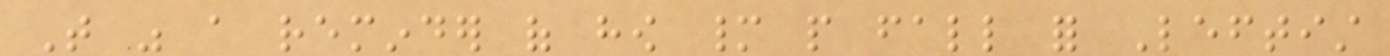That was a reminder of how many people fall for Leftist
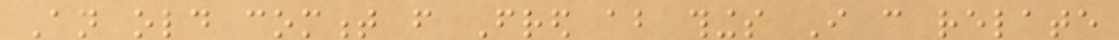An old comment from Fred about things I can relate
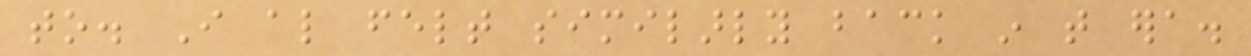to. I also felt similarly back in that era.
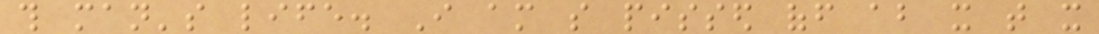this man's life. I am so pissed off about it that it
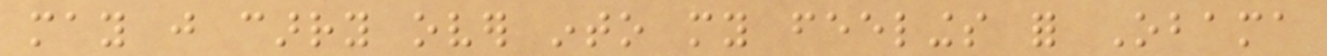may just carry over into my feelings for Obama
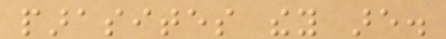parasites they are.
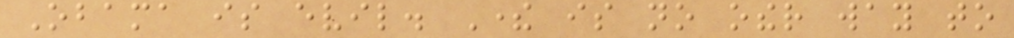Obama is evil. There is no other way to
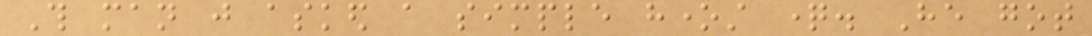This man just asked a simple honest question. He got
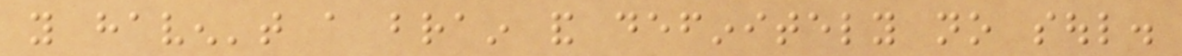you haven't a brain and definitely no soul.
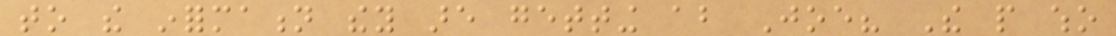to the information they are getting about Joe? The people who
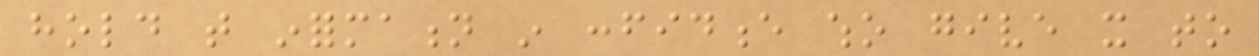hold that information in confidence who give it to
